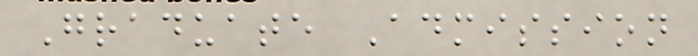Graduate Admission
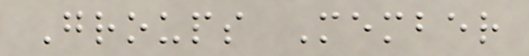Groups Member
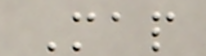Map
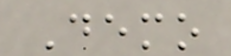Demo
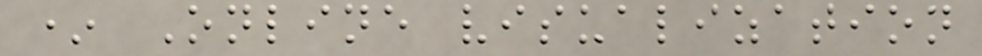* Online visualization
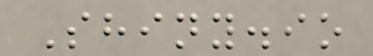Shiny.io
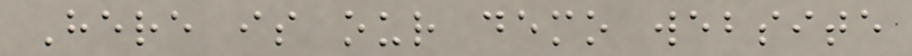Here is our demo website
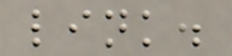link.
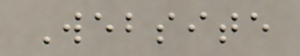Website
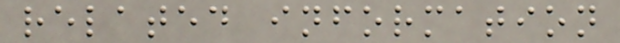related information
